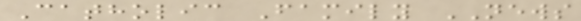Catholic Family NEWS
